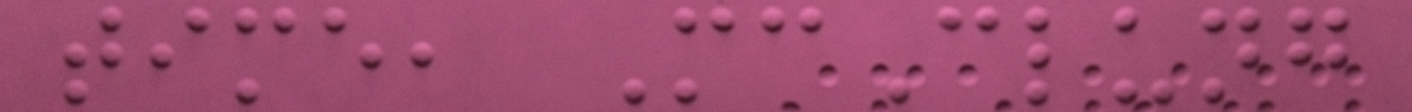time, McClung
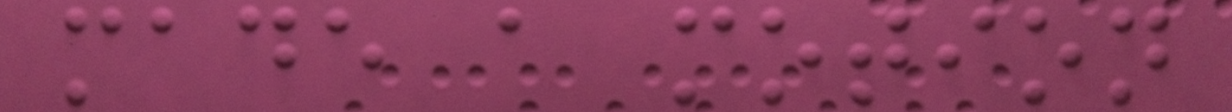made a motion
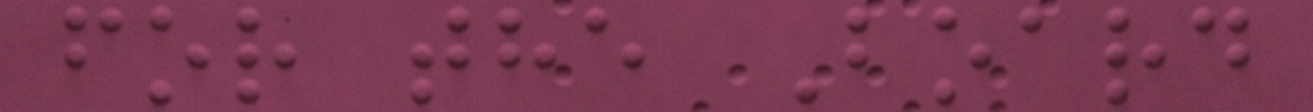for the Board
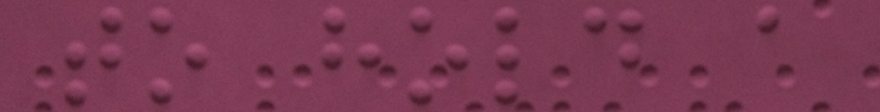to hold a
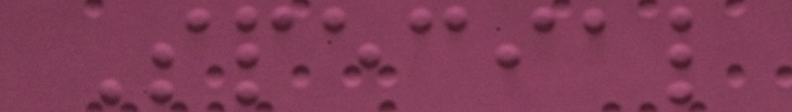Special
